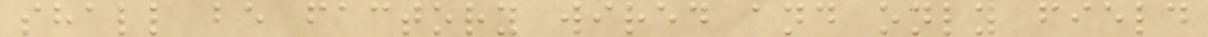shall be factory wired and only field
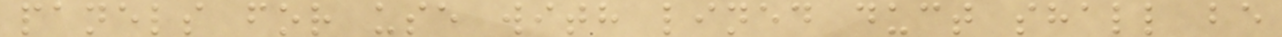panels for use with lined duct shall be
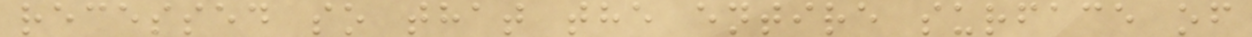recessed so that the entire surface of
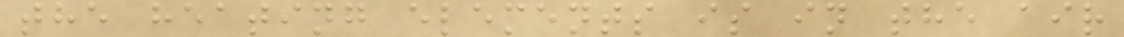the heating elements is in the air
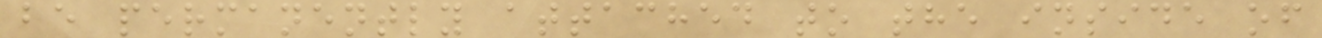be permanently attached to the inside of
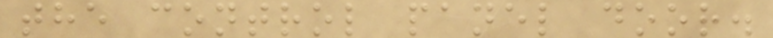the control panel door.
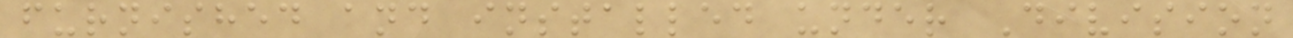furnished and installed under Division
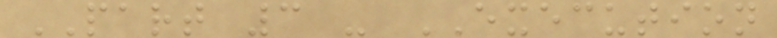PART 3 - EXECUTION
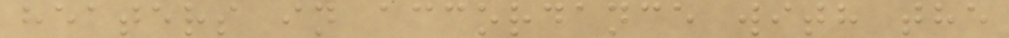heaters in accordance with the
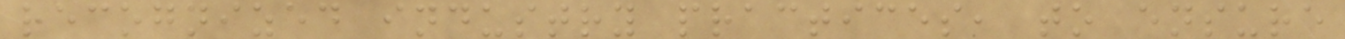recognized industry practices, to ensure
